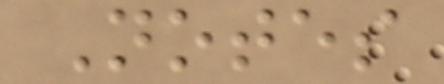Notes
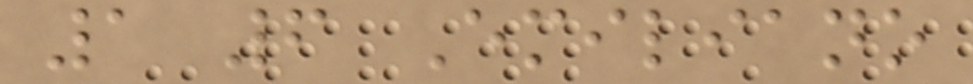1 6 Emiliano
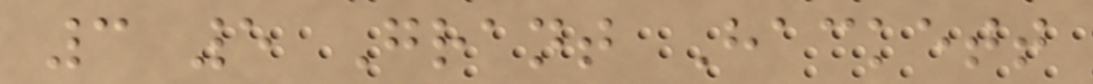3 5 Grant Hackett
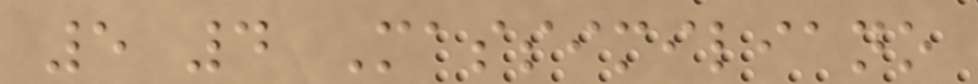5 4 Massimiliano
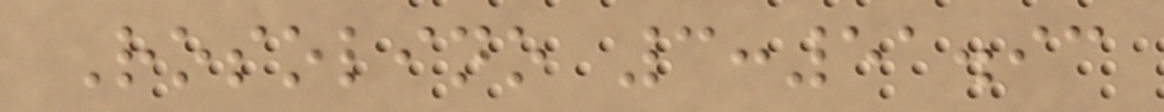Rosolino 3:51.93
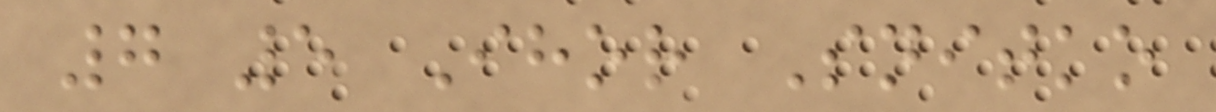7 5 Ihor Snitko
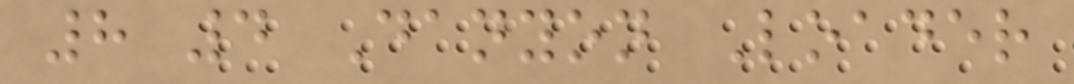8 4 Danyon Loader
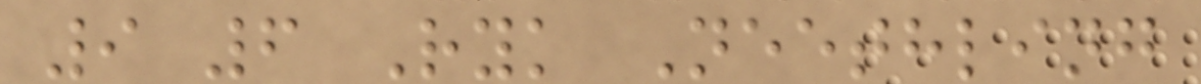9 6 Ryk Neethling
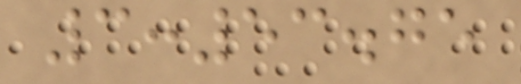3:53.75
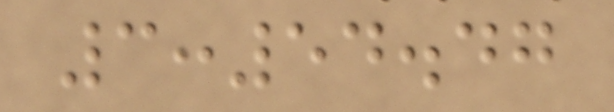3:54.47
